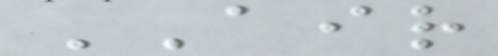AIR
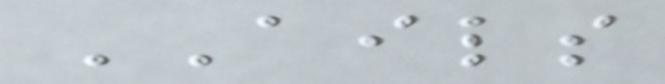AILS
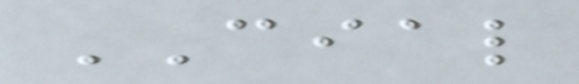CIAL
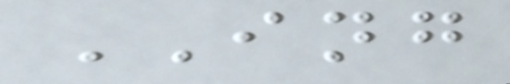ING
